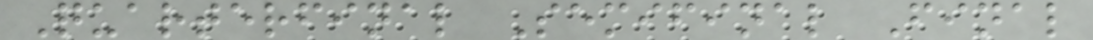Quarterfinal Semifinal Final
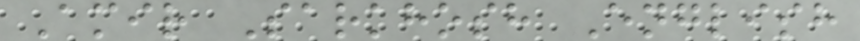Amir Sarkhosh English
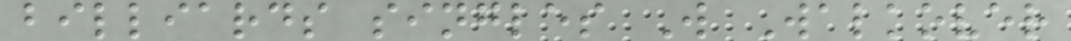billiards singles W Walkover
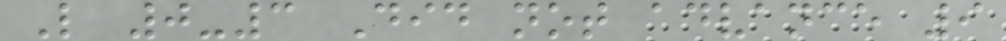L 0-3 Did not advance 9
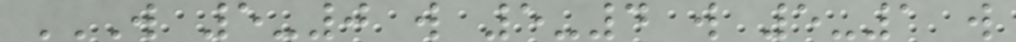W 5-0 W 5-4 W 5-1 W
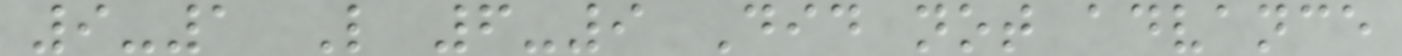9-1 L 6-9 Did not advance
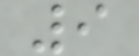9
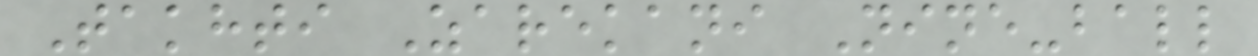Takhti Zarekani Nine-ball
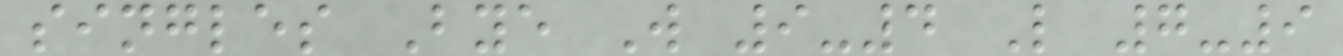singles Bye W 9-4 L 7-9
